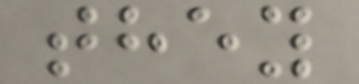they
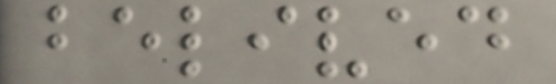belived
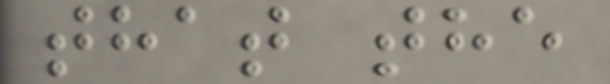that the
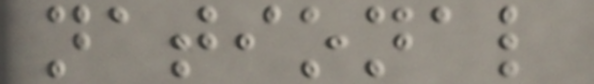national
